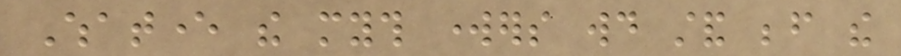Whatever the myth workers would stand before the
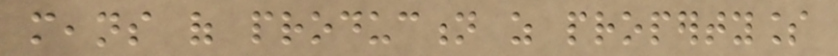means of production as propertyless
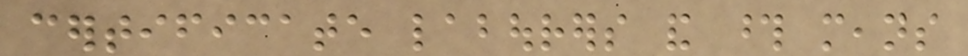certificate labourers and those means
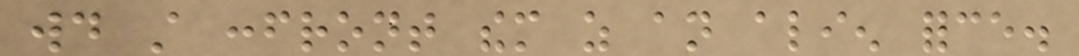would still confront them as an alien force.
